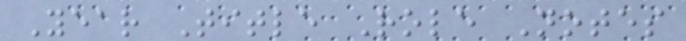Year Title Role Notes
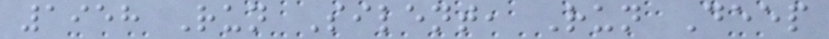1958 Run Silent, Run Deep
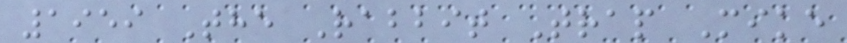1959 The Rabbit Trap Mike
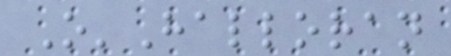O'Halloran
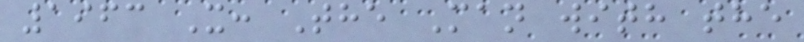1963 X: The Man with the
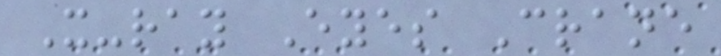X-ray Eyes Crane
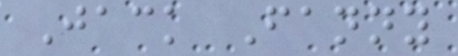Jack Fanny
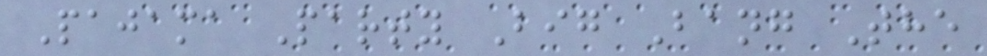Pajama Party Big Bang The
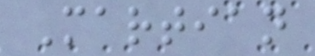Martian
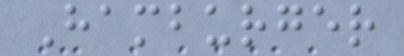Hamburger
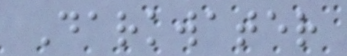Darkwater
